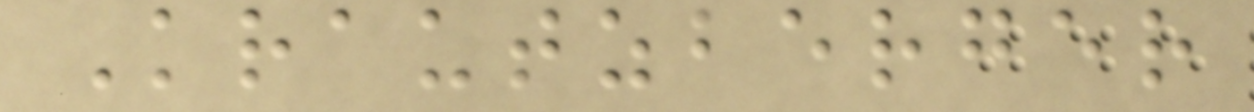Krautzberger
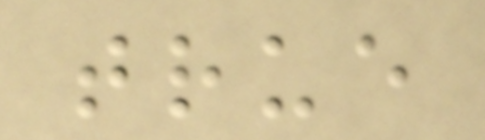true
